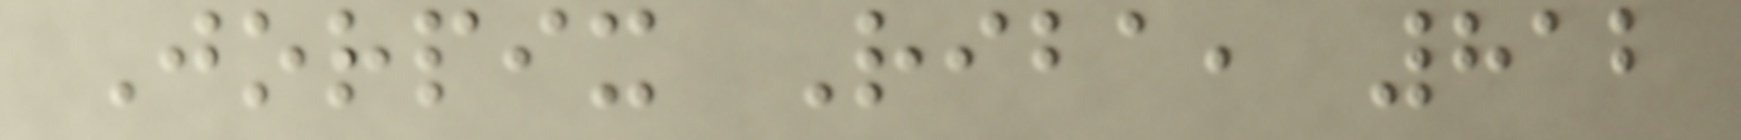Jorpix Riba, 812
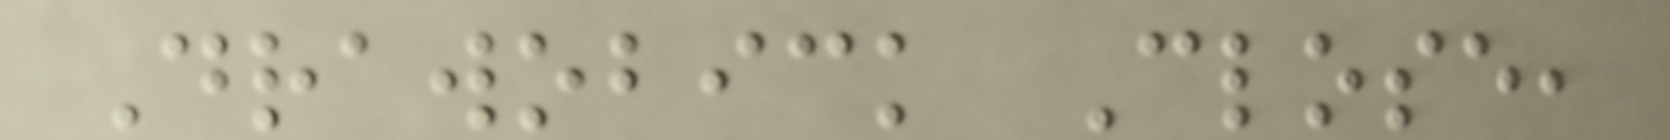Drawobick Close,
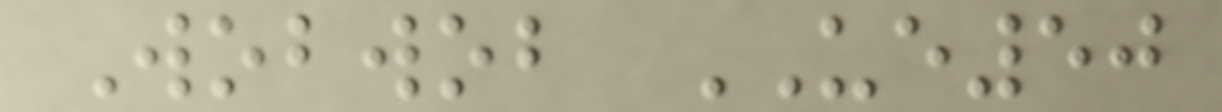Wobwob UE50
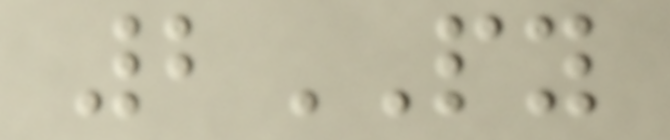2PY
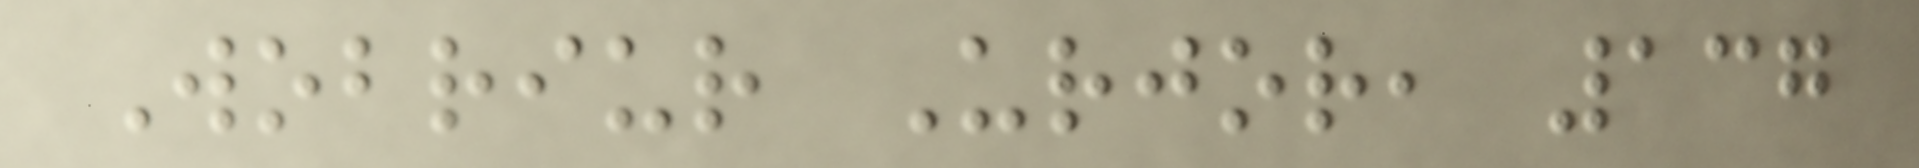Wobriur Urjor, 137
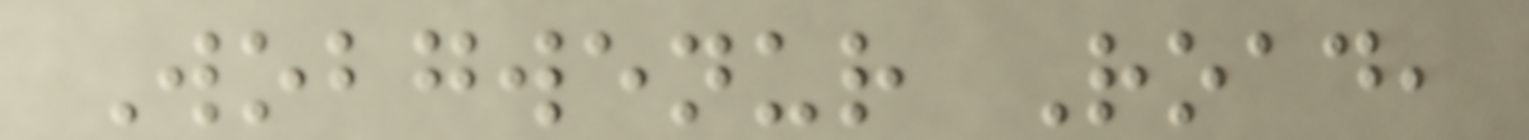Wobgwenur Road,
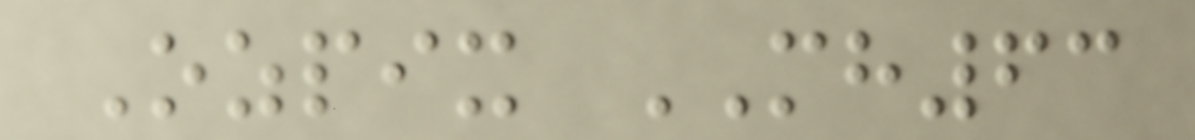Ozpix MH63
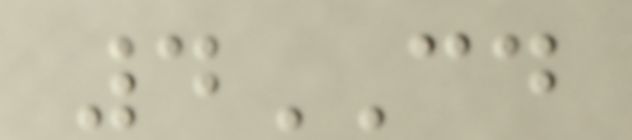4CD
